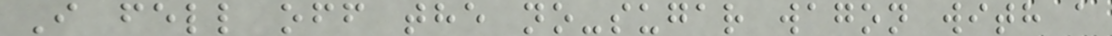I fell off the no-sugar wagon with a
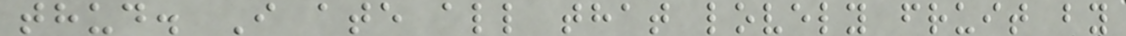thud. I ate all that lovely fruit by
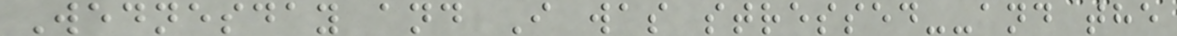Wednesday and I was stressed--and the
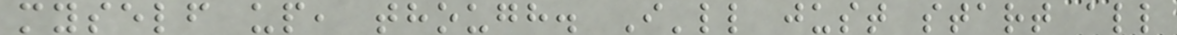myself up, though. I'll just start all
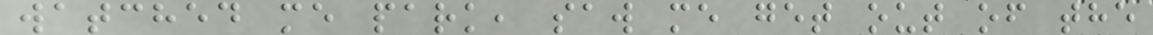watched me park, saw me get out of the
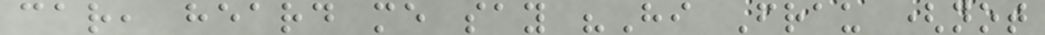car, heard me say "Hi Frau (not
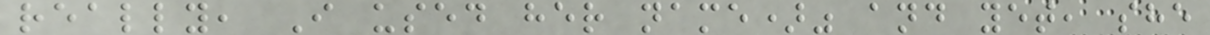really, I used her name)" and yet, she
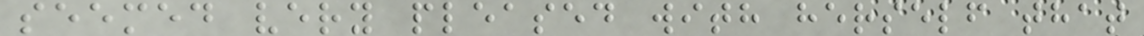seemed very pleased with herself that
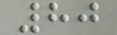80
